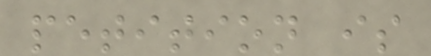petition is
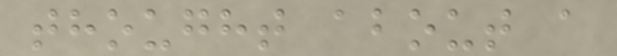thought about a
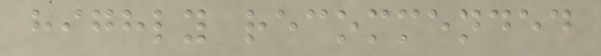highly recommended
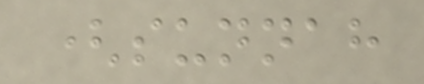(sunnah
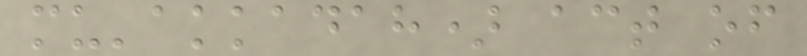mu'akkadah) act of
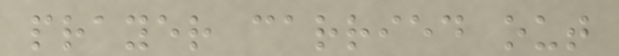prayer carried out
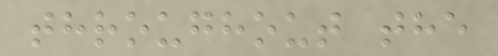throughout the
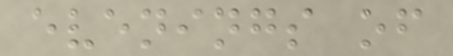evenings of
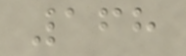168
